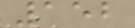152
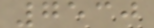7530
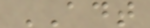ADT
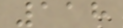118
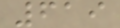619
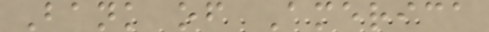Bank of America
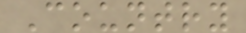Country
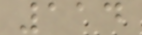114
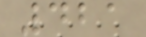421
